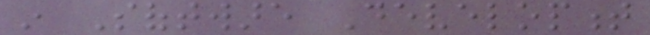in Software Development
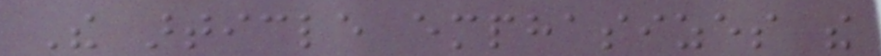The article emphasizes the
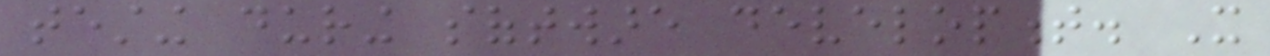testing during software development. It
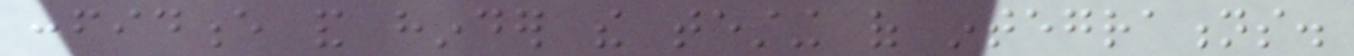confidence and hinder the testing of integrations.
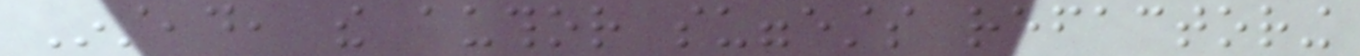Instead, the author suggests refactoring
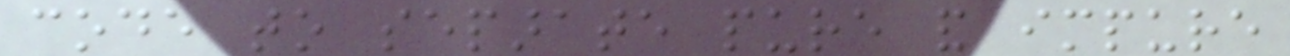code to separate pure and impure
